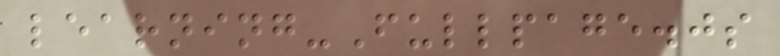learning-Fullpage.js
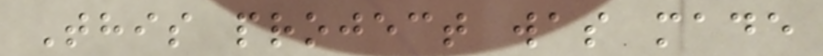This project was made
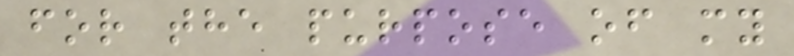for the purpose of my
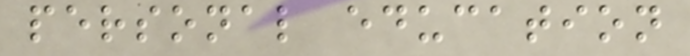personal education
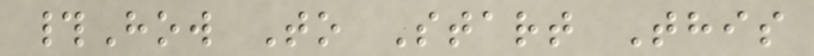#How To Start This
